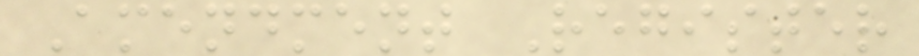Amendment Register
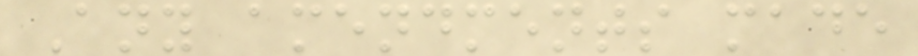Any amendments made
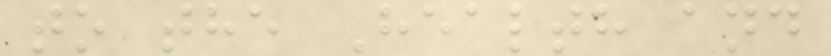to the Health and
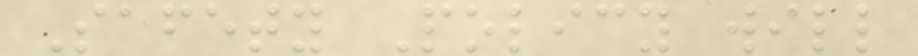Safety Policy will
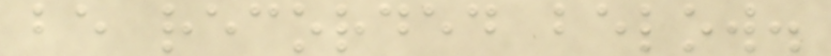be recorded below.
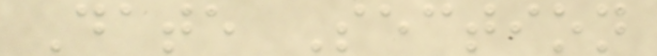Date Section
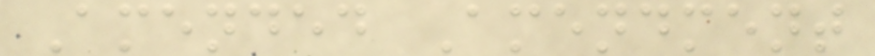Amended Amendment
